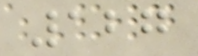127
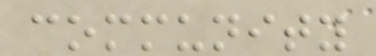community
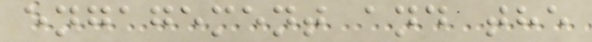engagement and the
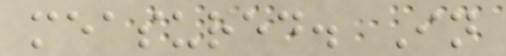measured. In
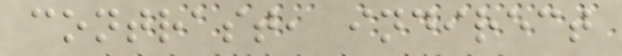contrast, indirect
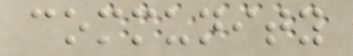community
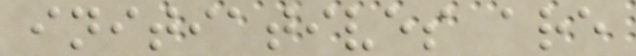initiatives are
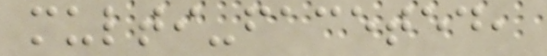multi-faceted,
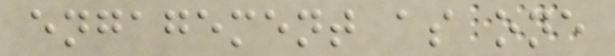engagement as one
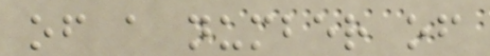of a number of
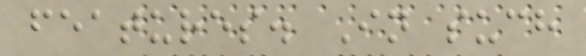features. In such
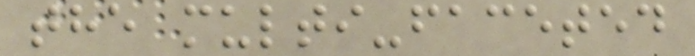the multi-faceted
